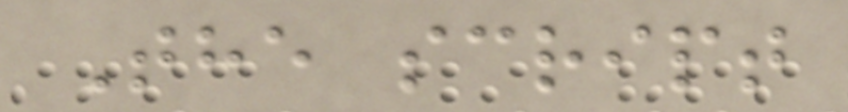The script
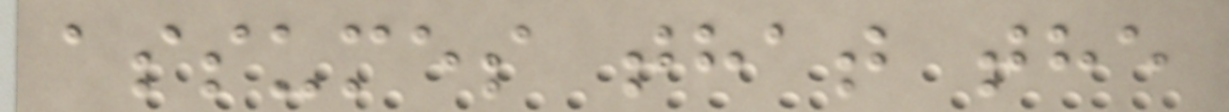assumes that the
